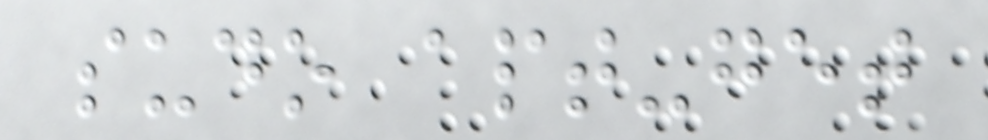sudo apt-get
